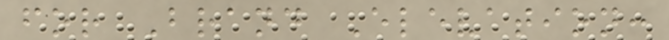for Brand Elevation:
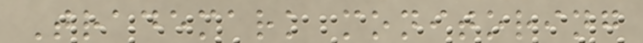Trademark monitoring
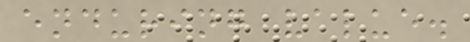enduring value.
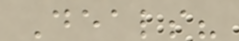Deals?
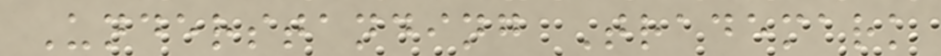Understanding Trademark
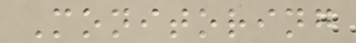Monitoring
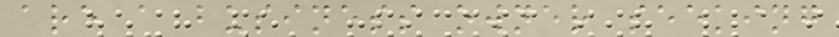are a business owner seeking
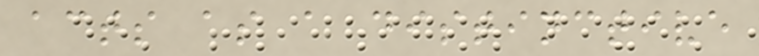acts as a distinctive
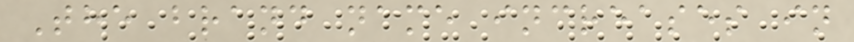The brand name increases in
